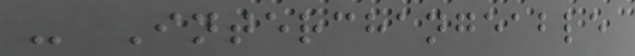- Interchangeable
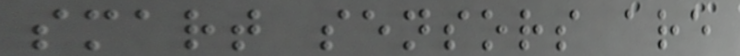smart sensors are
